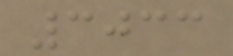3033
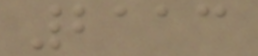2113
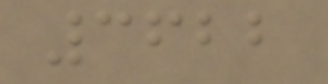3622
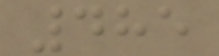485
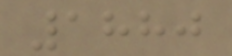1880
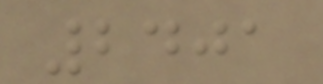2401
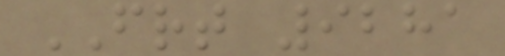FRT 9281
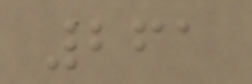261
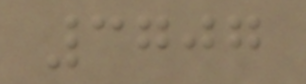3707
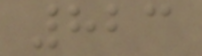823
